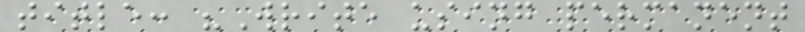title: "Write using permanent
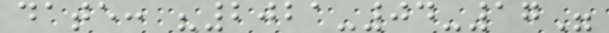date: "2021-04-17"
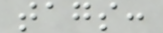tags:
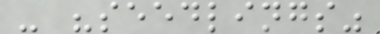- "seedlings"
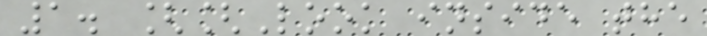1. [[Look inside the
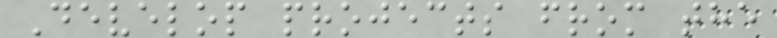Develop projects from the
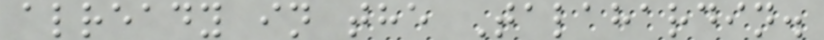already in the Talahardin.
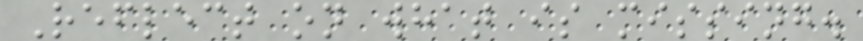Reflect on what is missing.
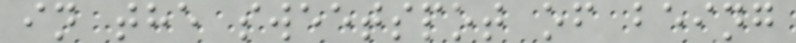in the sweetspot of being
